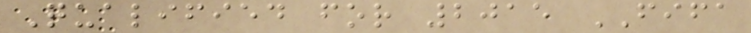Qualified for 2015 FIFA
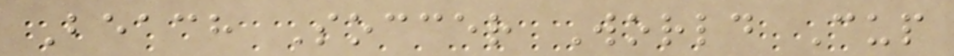Beach Soccer World Cup
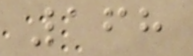168
